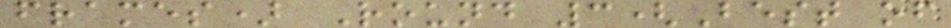frames) Round 3(Best of
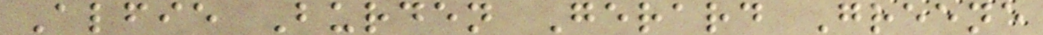Alfie Burden Gerard Greene
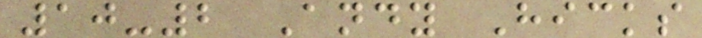10-2 Andy Hicks
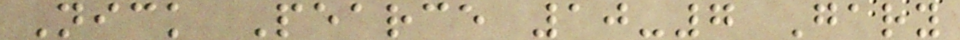Nick Pearce 10-7 Gary
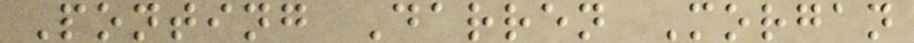Ponting Darren Morgan
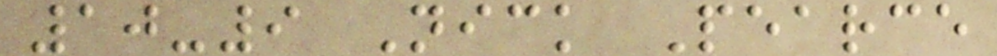10-9 Nick Pearce
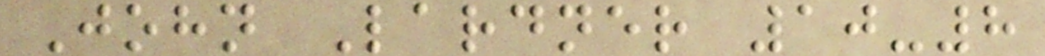John Lardner 10-8
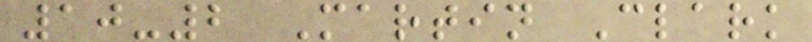10-2 Martin Clark
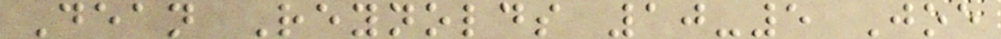Dean Reynolds 10-5 Joe
